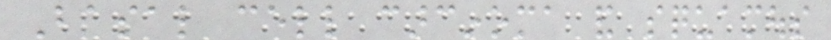Basal cell carcinoma and squamous
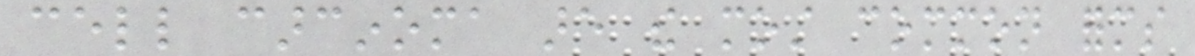cell carcinoma are the most common forms
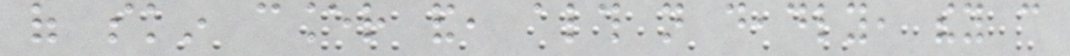of skin cancer and, although not deadly, they can
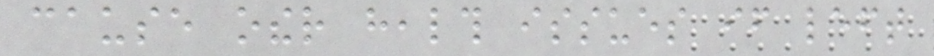cause other health issues if left
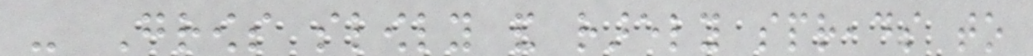- Grows slowly and rarely spreads to
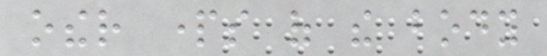other parts of the body
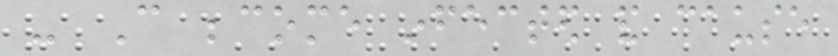- Can become infected and cause
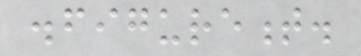disfigurement.
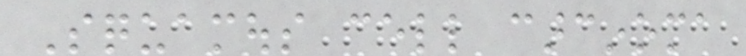Squamous cell carcinoma
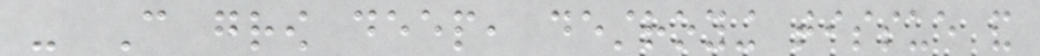- Can grow deep, destroying tissue and
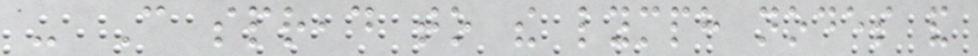- Can spread to the lymph nodes and
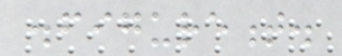disfigurement.
